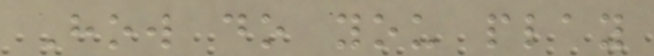How do you play
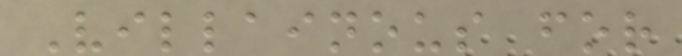Villainous for
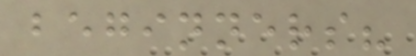beginners?
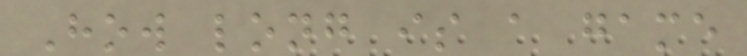How long is a game
